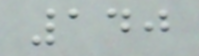140
